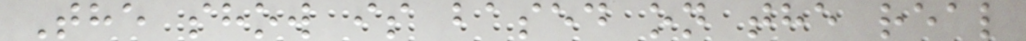The show is based on the real
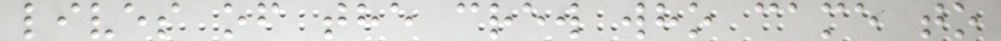lives of the crew who came to
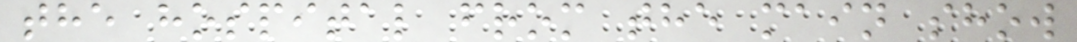the hospital from the main show
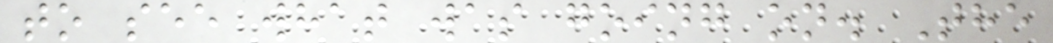to see what was going on. The
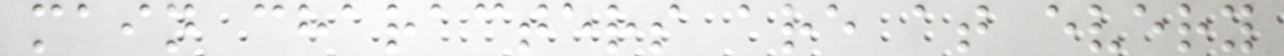main characters are at every
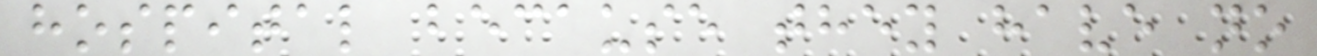hospital because they have no
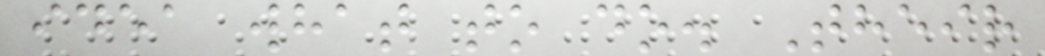idea what to do. Their
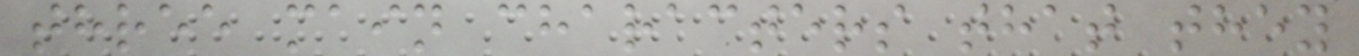three main characters that they
